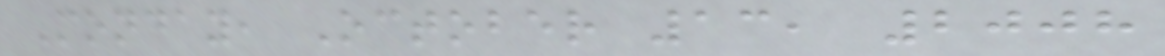Monday, October 13, 2008
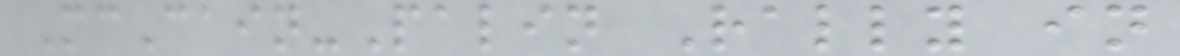McCain-Palin Rally in
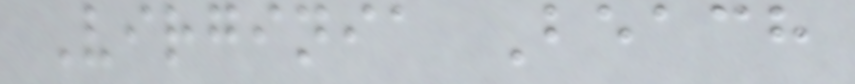Virginia Beach
